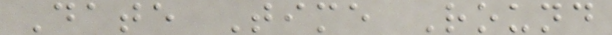Date Time Round
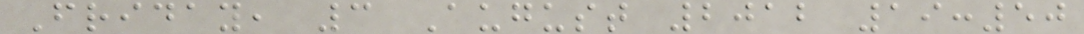Friday, 3 August 2012 19:50
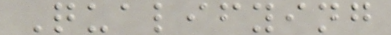Qualifying
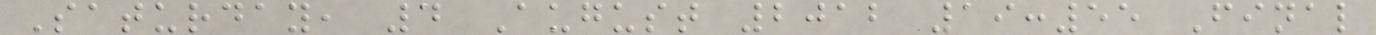Saturday, 4 August 2012 19:55 Final
